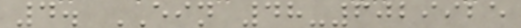4. EIN 48-6029925
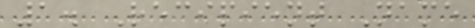1. Recipient Name
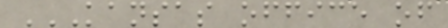KANSAS OFFICE OF
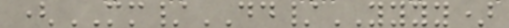(MM/DD/YYYY)
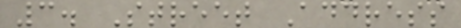3. Street Address
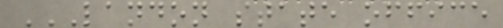LANDON STATE OFFICE
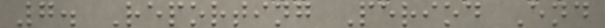7. Reporting Period End
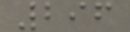296
